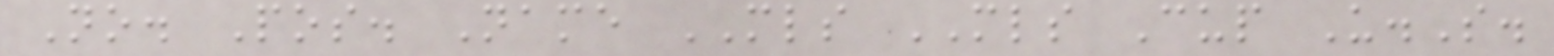No. Pos. Name MLS MLS Cup U.S.
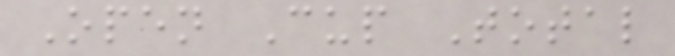Open Cup Total
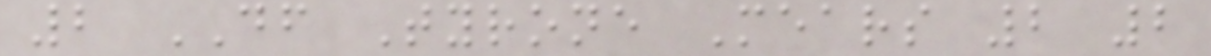2 DF Tyrone Mears 2 2
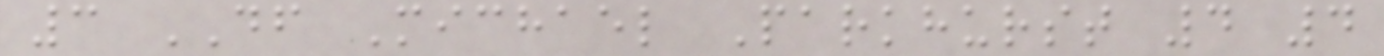3 DF Michael Parkhurst 4 4
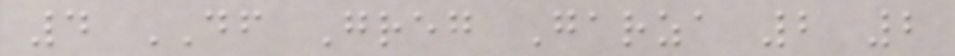4 DF Greg Garza 2 2
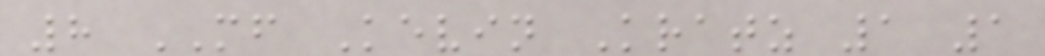8 MF Kevin Kratz 1 1
